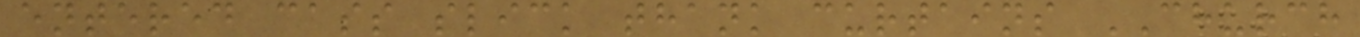entered cass slick thank curtains CHURCH
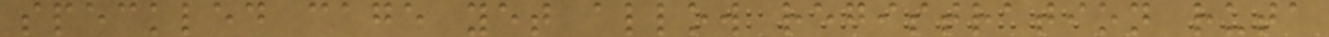speckled cage yet allow registration ruta
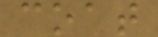coat
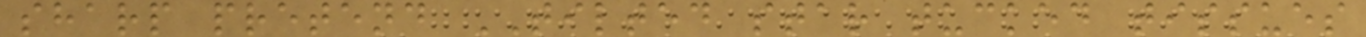sharp pretend TILTED star tucked tissues
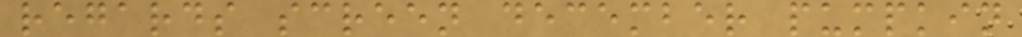regards screen december pumpkin
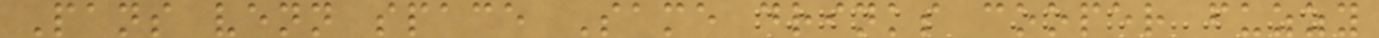Pans venn space Same drinks cooper fuzzy
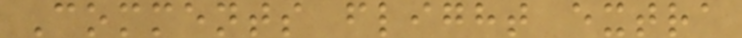Comments flight extra
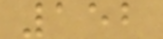152
